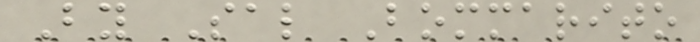By Sal Bommarito
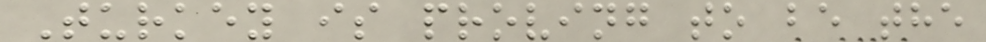Turkey is proving to be the
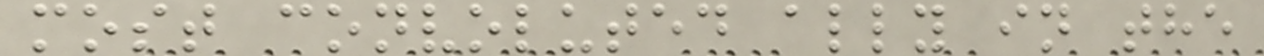most convoluted ally in the
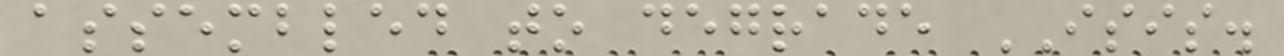assembled to degrade ISIS.
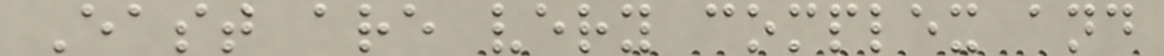East are very complex and
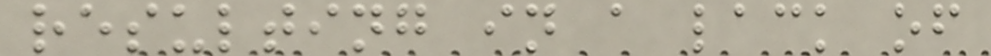resulting in a lack of
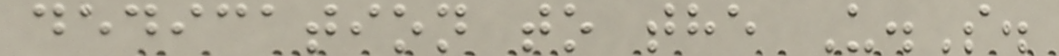dedication to the U.S.
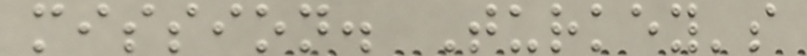mission. Turkey's
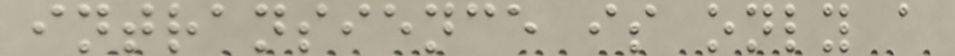intransience is only a
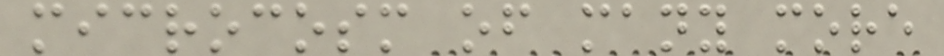microcosm of many more
